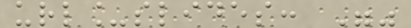url_slides: ""
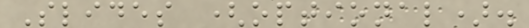Slides (optional).
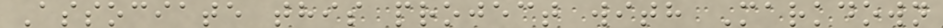Associate this project with Markdown
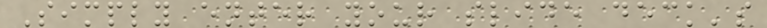Simply enter your slide deck's
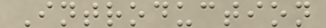Introduction
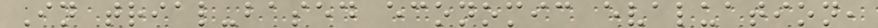In trial-based economic evaluation,
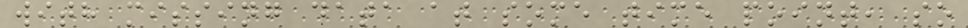with missing data at some time point, so
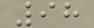98
